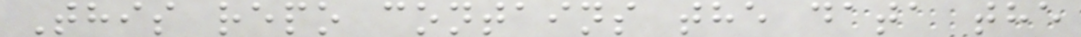This repo contains the data the
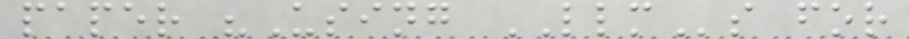paper "Using LLMs for
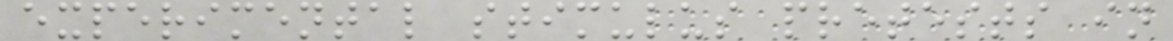experimental stimulus pretests in
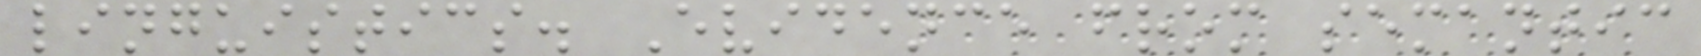linguistics. Evidence from semantic
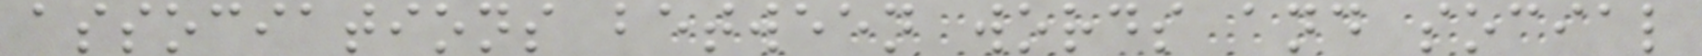associations between words and social
